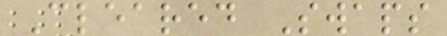Cleared Swaps
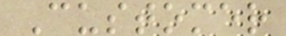Customer
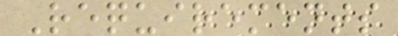Requirements
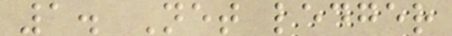1. Net ledger
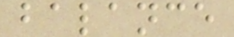balance
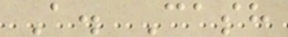A. Cash
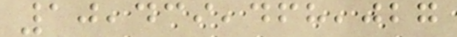10,439,468,027
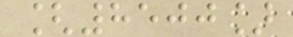[8500]
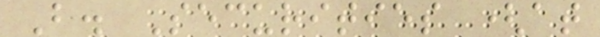B. Securities (at
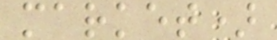market)
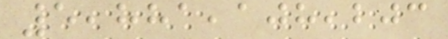5,881,108,203
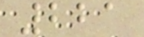221
